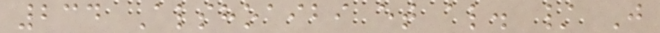234 Alshoaibi et al. / J
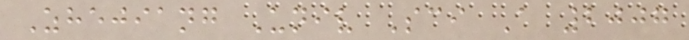Zhejiang Univ Sci A 2007
